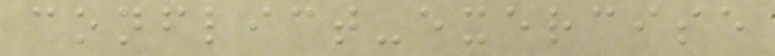conflict-exercise
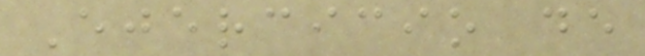Ejercicio de
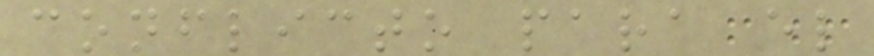conflicto para el
